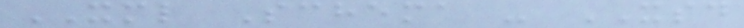XML Schema - XSD
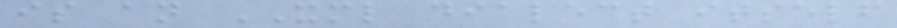is an XML dialect itself
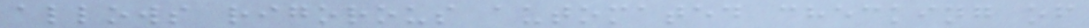allows rigorous automated checking of
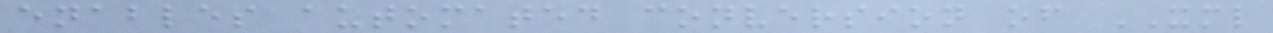enables automated conversion of XML
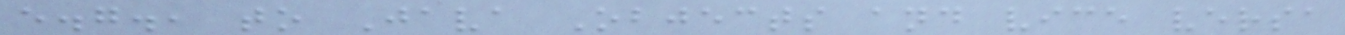e.g., to Java Objects and vice versa
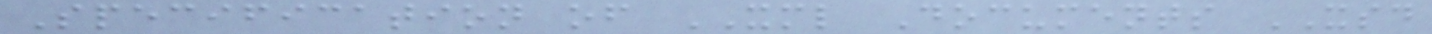Specification of XML Documents XSD
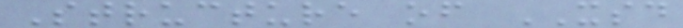Structure of XSD
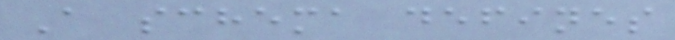A schema defines
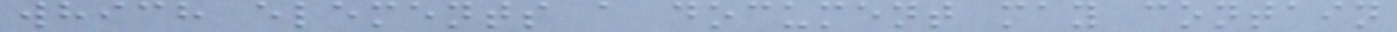which elements a document may contain
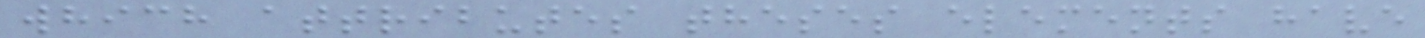which attributes theses elements have
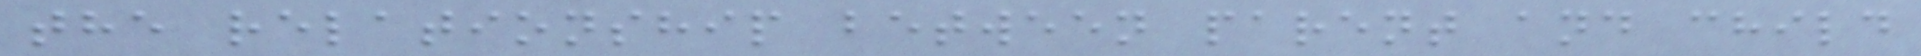the relationship between parent and child
